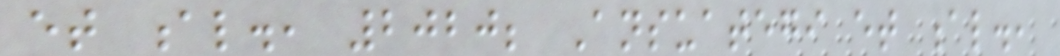et al., 2020; Ansuategi et al.,
